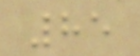85
